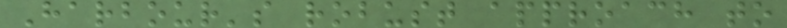Harbour's robust approach to
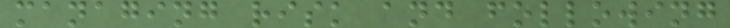managing risk and following
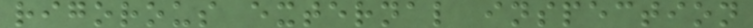rigorous external inspection
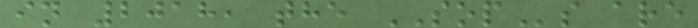in 2018, the SOPs are
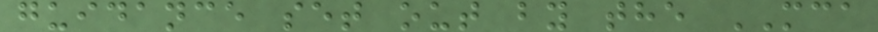guidance set out by the MCA
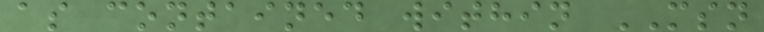as contained within MSN
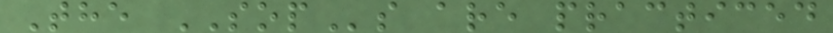The SOPs are practiced
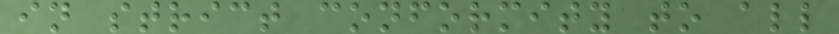in strict conformity to all
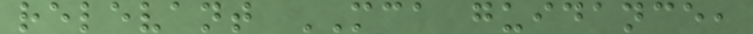relevant MCA guidance,
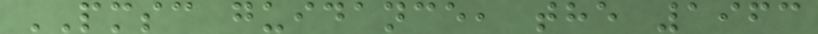PMSC guidance, the 1963
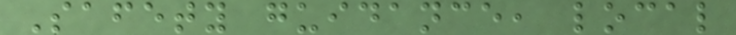Safety guidance, local
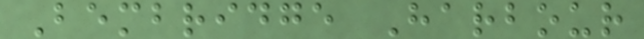Bembridge Harbour
